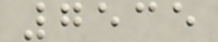7535
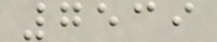7539
